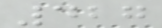427
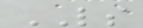LS
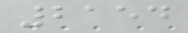2154
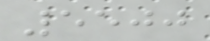5500
